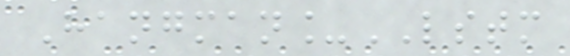Hangman_LSTM
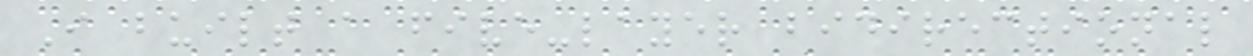I built a five-layer bidirectional
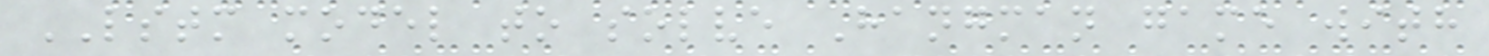LSTM model to solve Hangman game with
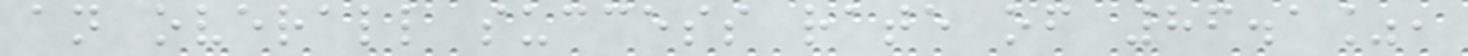an overall success rate of 86.1%,
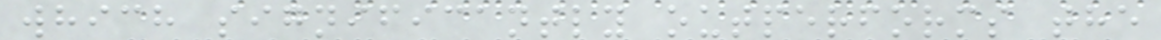which significantly outperforms the
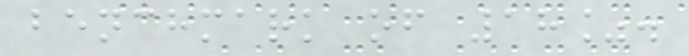benchmark of 18%.
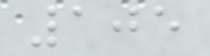105
